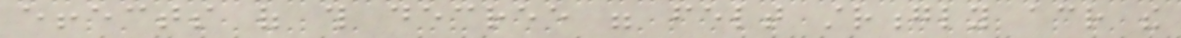effects of this decree were felt strongly across the
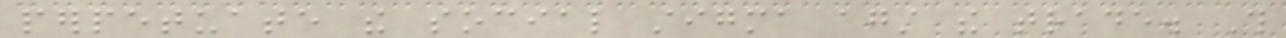perpetuate the social stigma against the trade. This
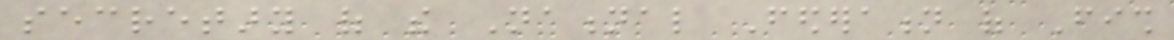secretary of the National Federation of Fish
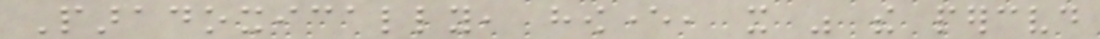Paradoxically, however, it was the perceived
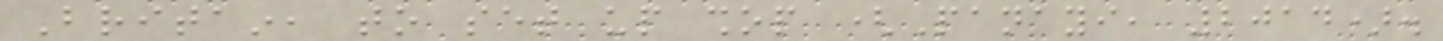Britain, to set up shop (Panayi, 2014).
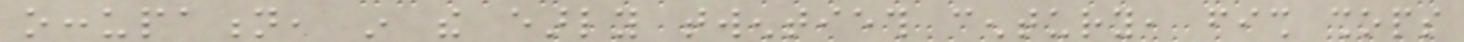occupation, in the early twentieth century, fish shops
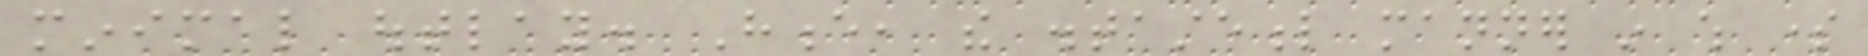minimal outlay. Hence, the distasteful manner in which some
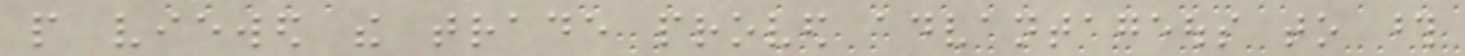people viewed the trade proved advantageous to those
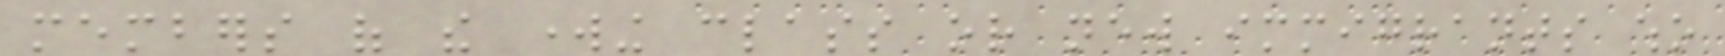members of the working class or new immigrants who
